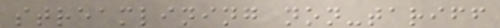streamlining non-tariff
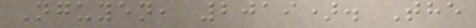Nguyen, 2019). The
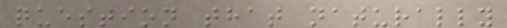question that naturally
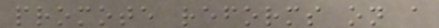promote reforms on a
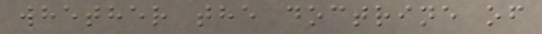whether the doctrine of
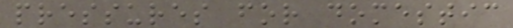pressures for domestic
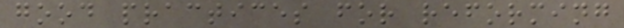good practices for reforming
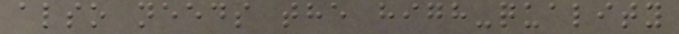also needs the high-quality
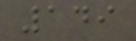149
